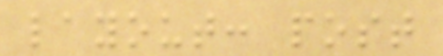layout: post
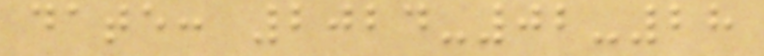date: 2024-02-28
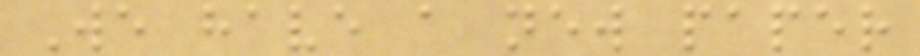We have a new paper
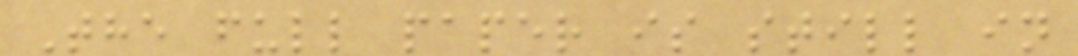The full paper is still in
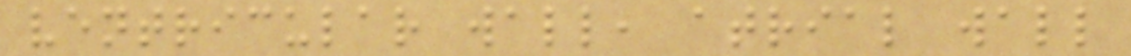ventricular wall, atrial wall
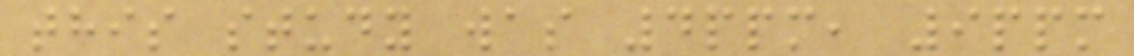this study was 4ppm, 9ppm
